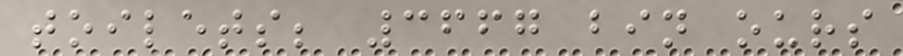toilets; 3667 bin ours
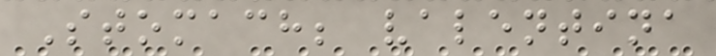Stomach; valentina
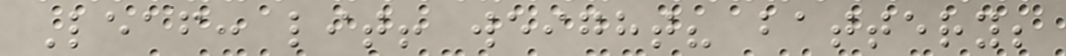Leaf: lit! weight? battery;
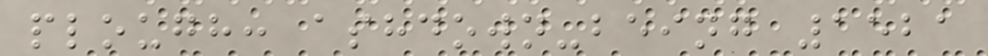plough: ashdown-being 1521
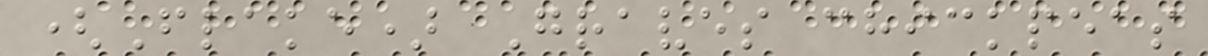(Flake) Graves chickpeas
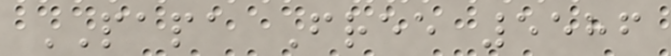PAPA Free 5586
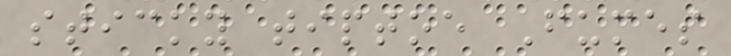sticky tiptoe Fumes
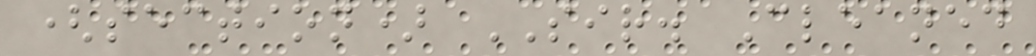(section) SIR. Cleaned
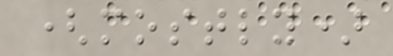(mostly)
